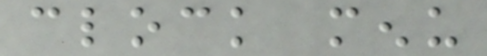clock menu
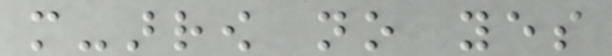more-arrow no yes
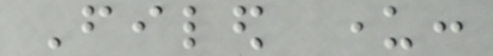Filed under:
